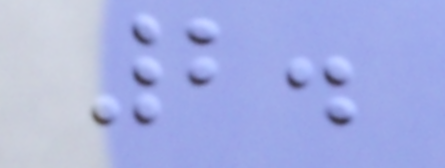2.
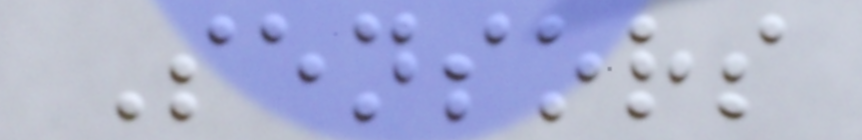Sensors
